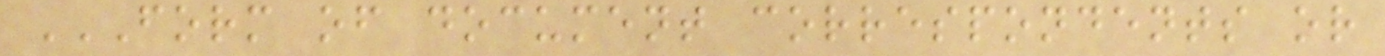FORM OF DOCUMENT CORRESPONDENTS OR
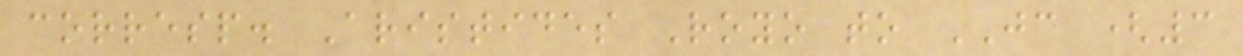corresp. Aristides Royo to JC (3
